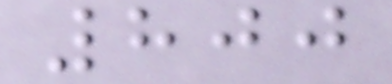800
